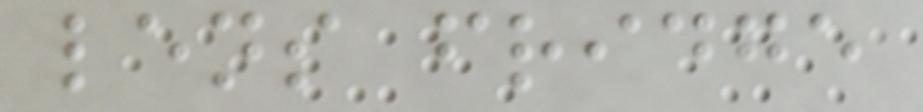lens fridge
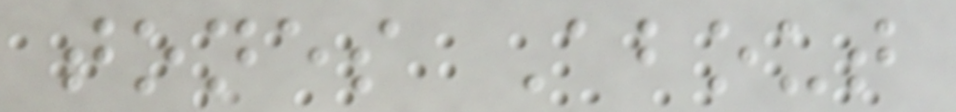tones About
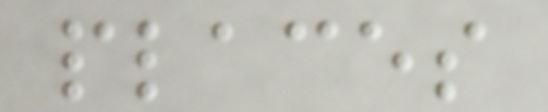places
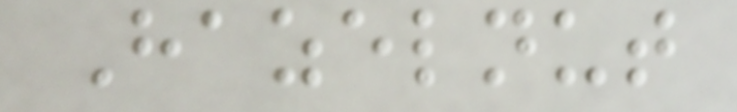Hazelnut
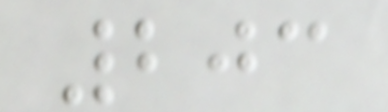203
